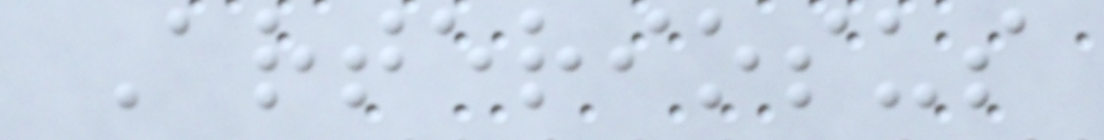Arteriosus
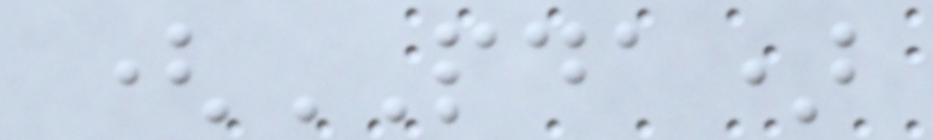(PDA)
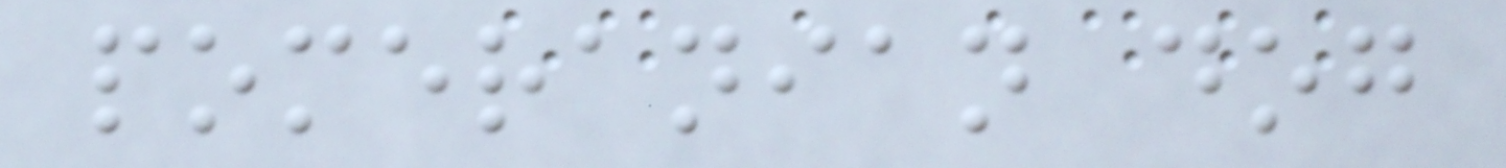pomeranian dog
